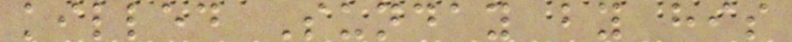killed Sunday by his
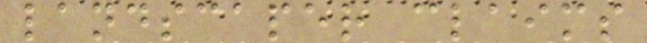landscaper claims
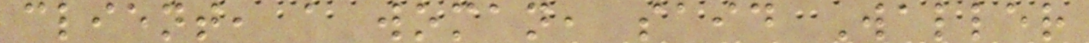client, a woman, said Waller
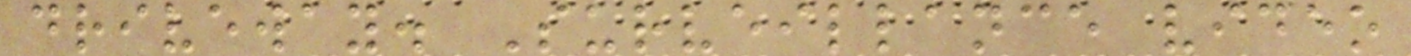driveway. Surveillance video
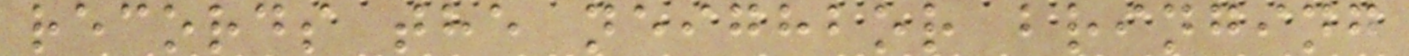records the neighbor bringing
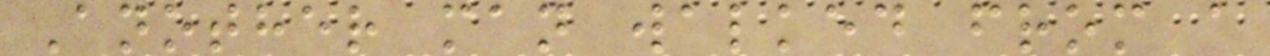Another man walked from a
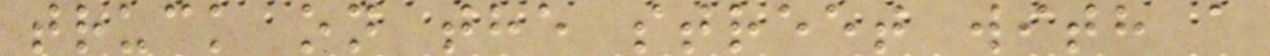truck on the street with a
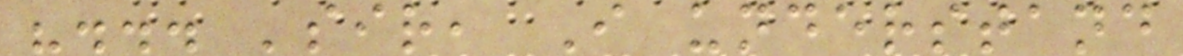"... 'sir, I understand
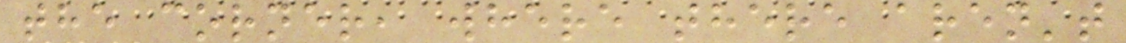the corner, where there aren't
